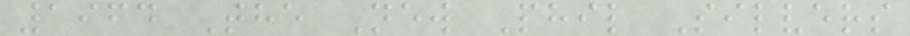1964 The New Phil Silvers
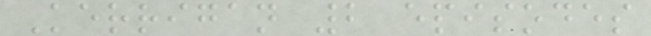Kerrigan 2 episodes
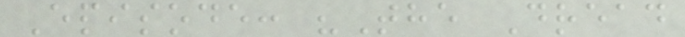Episode: "The Dread
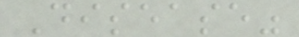Disease"
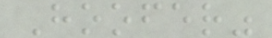Hoofer"
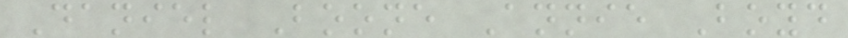Daniel Boone Annie Boyd
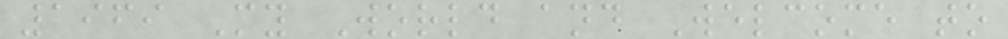1969 My World and Welcome to
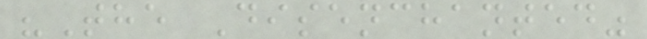"The Disenchanted"
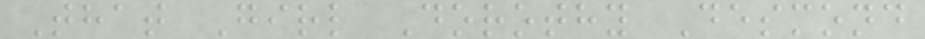That Girl Dorothy Desmond
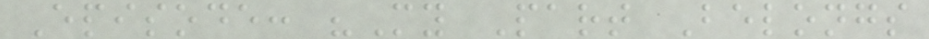Episode: "My Part Belongs
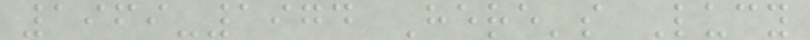1969-1974 Here's Lucy
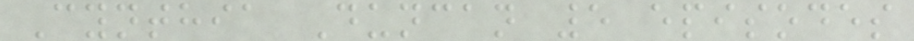Cynthia Duncan 5 episodes
